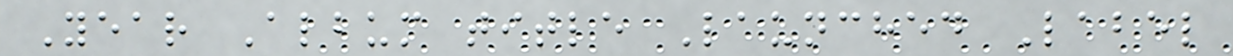Year Album title Launched Label
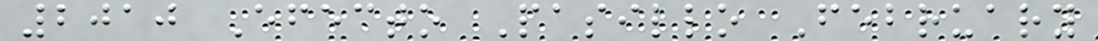2010 Efecto Pasillo February
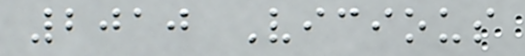2010 Vicious
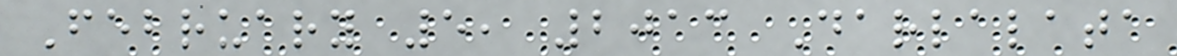February 5, 2013 Darlalata
